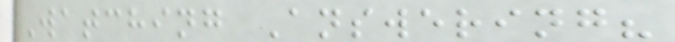Watching Answering?
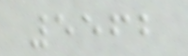5562
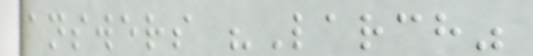answers "Larch"
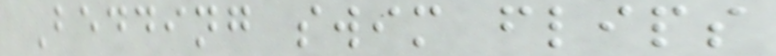Bedding swim flips
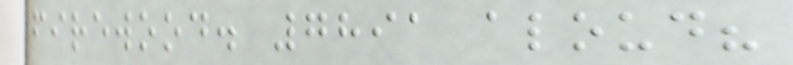firewood. 7891 aloud?
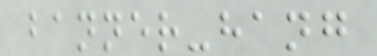banner-hang
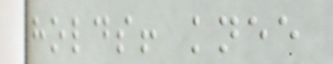holds! knee
